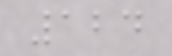124
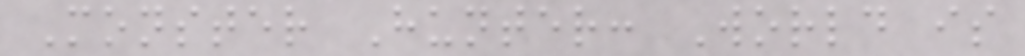Monster Hunter: World is
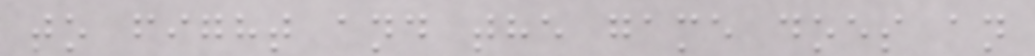to fight and the game does an
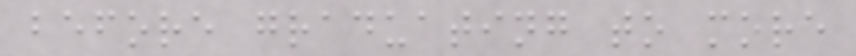before graduating to more
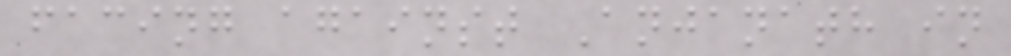facing against Anjanath in
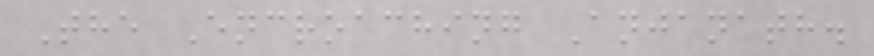The Encroaching Anjanath.
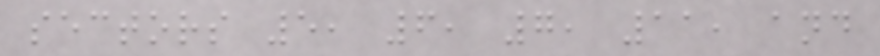sectors 5, 6, 7, 11, and
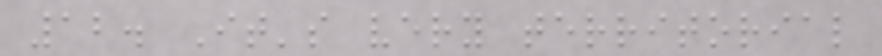12. It's very territorial
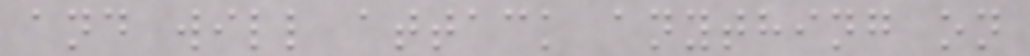and will attack anything on
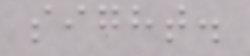sight.
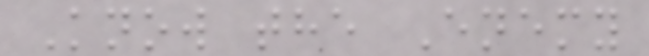Know the Enemy
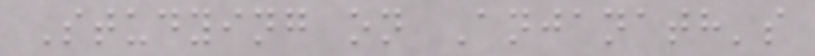Studying on Anjanath's
